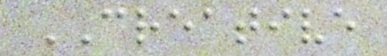CREATIVE
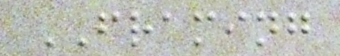FRAMING
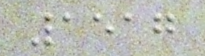1517
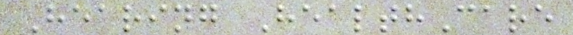Hearing HealthCare
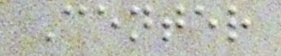Center
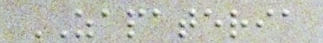ZAPATERIA
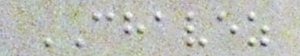CHAVEZ
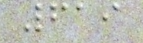619
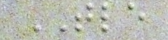TLE
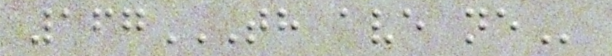167TH AVE NE
